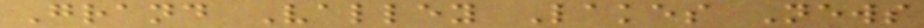Grand Valley Lakes News
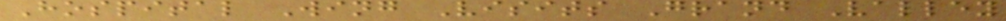Hospital Wing Visits Grand Valley
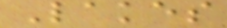Lakes
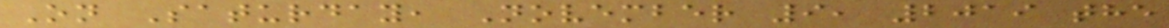On Saturday, November 9, 2019 the
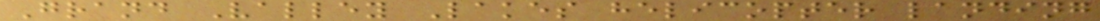Grand Valley Lakes helicopter landing
